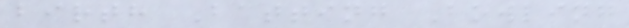birth Batting Bowling
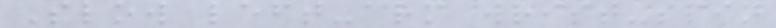Slow left-arm wrist-spin
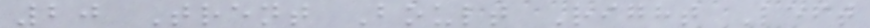20 Trent Boult Right Left
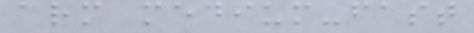arm medium-fast
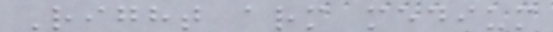Right arm medium
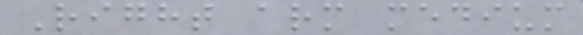Right arm medium
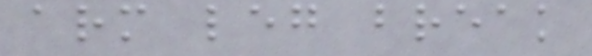arm leg break
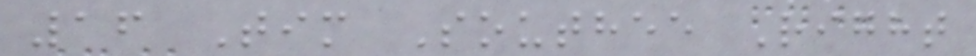16 Tim Southee Right
